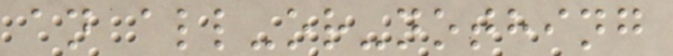an all-or-nothing
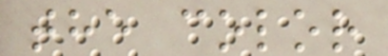the color
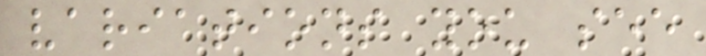variations you see
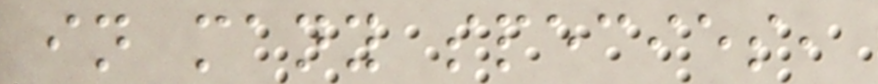in many species,
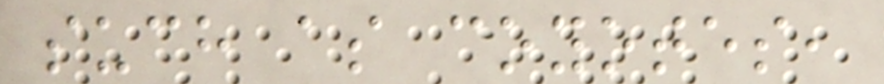such as coyotes,
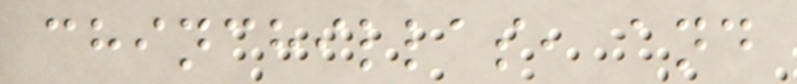chinchillas, and
